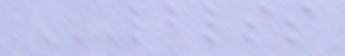LBLSS
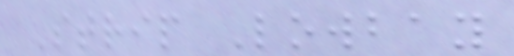Strip Lowbay
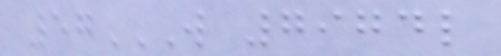57W 7974L
